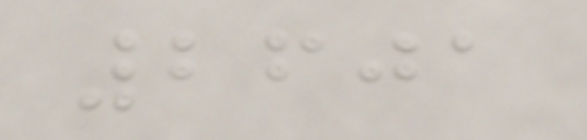2601
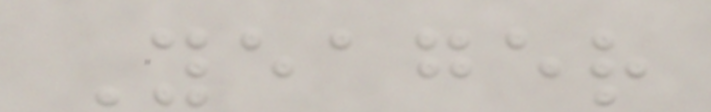Yeager
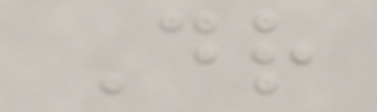Dr
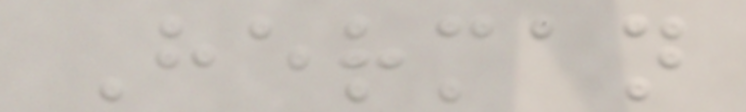Herman
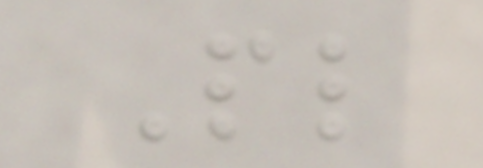Pl
